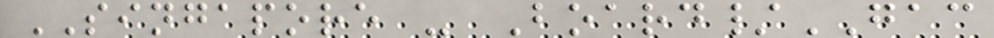SINGAPORE - Board/GAC
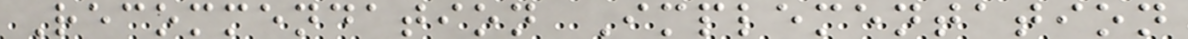Recommendation Implementation
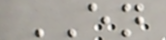EN
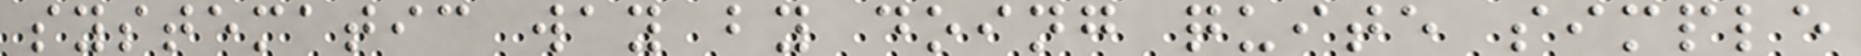systematic way by doing quite simple
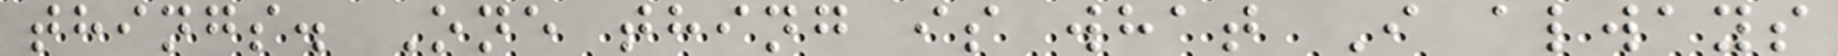things. One thing is what I always
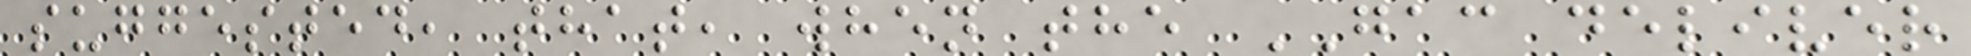suggested, that, when the GAC deliver
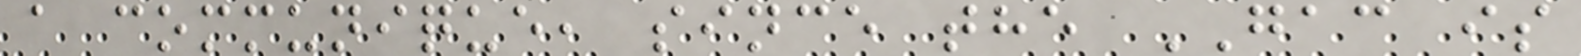a communique, since the GAC is
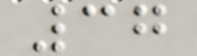37
